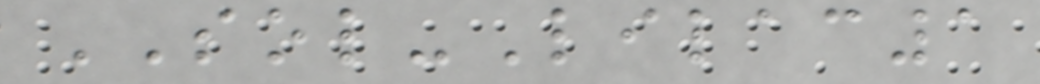SOL-Lilac1
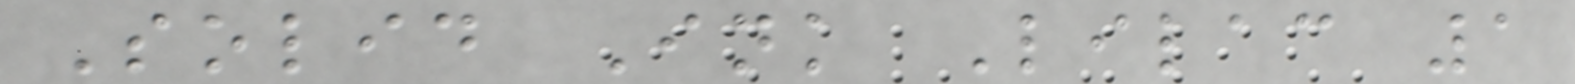Solid Ink Lilac 1
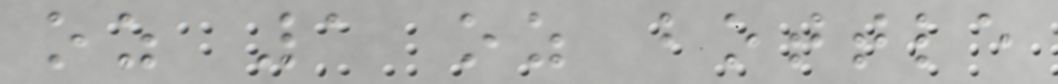oz 1 oz bottle
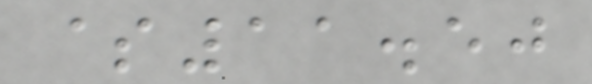$11.50
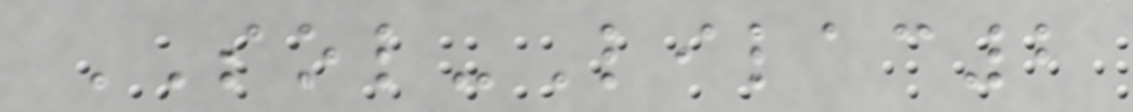SOL-Lilac2
